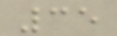35
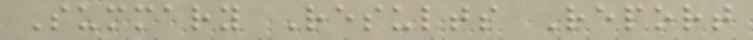Summary Results Report
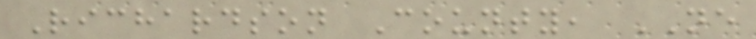Richardson County, NE
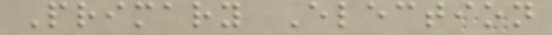Primary Election
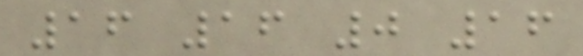16 16 0 16
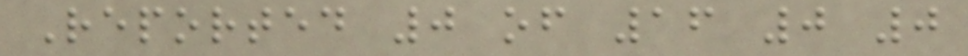Reported 0 of 16 0 0
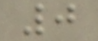0
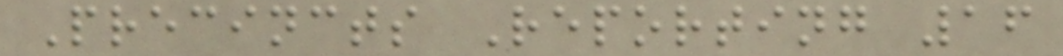Precincts Reporting 16
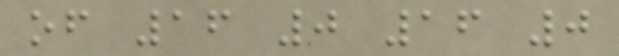of 16 0 16 0
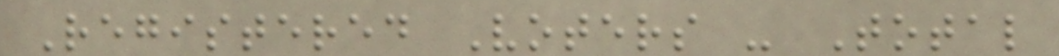Registered Voters - Total
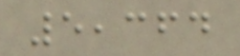5,364
